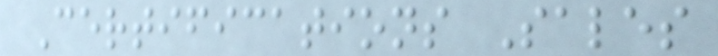Certifications Sales
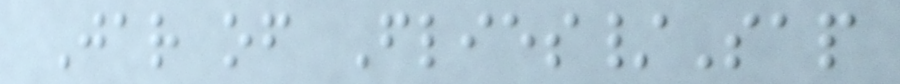Jar of Flies/Sap
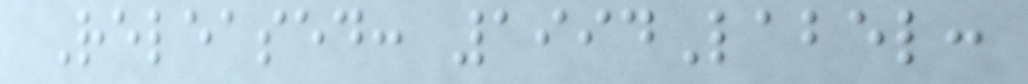Released: 1994Label:
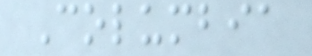Columbia
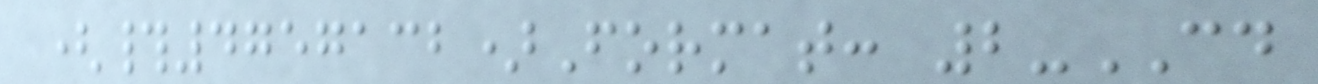(#4757132)Format: 2-CD
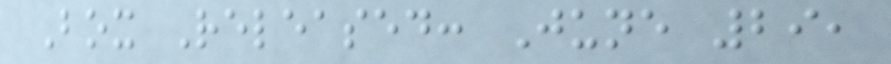Box Released: June 29,
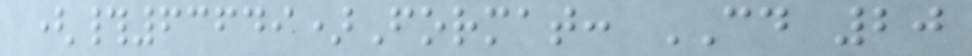(#63649)Format: CD 20
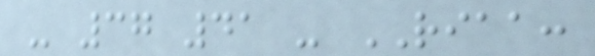- 37 41 - RIAA:
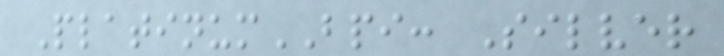PlatinumBPI: Silver
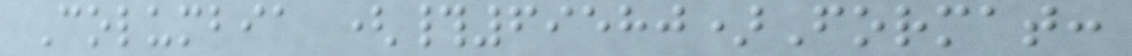Columbia (#69580)Format:
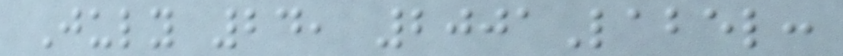July 24, 2001Label:
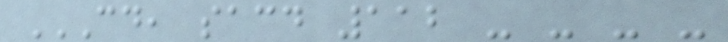CD, SACD 112 - - - -
